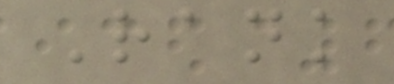Rank
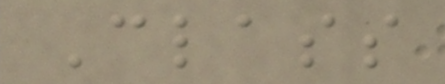Class
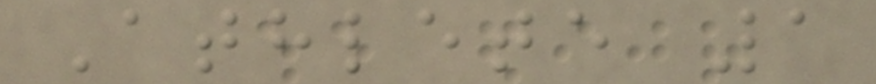Athlete 1
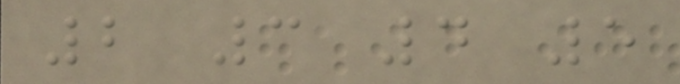2 3 4 5
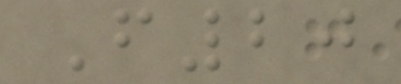F20
